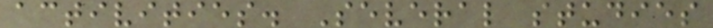activities. Several studies
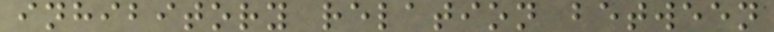inhibitory relation between
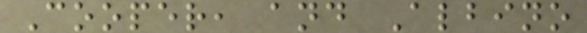Cooper, and Albino
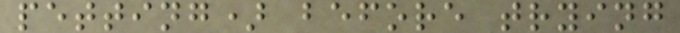petting) before trying
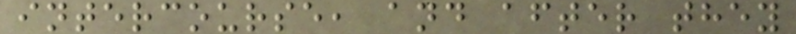intercourse, and after they
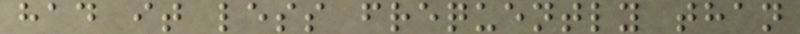had it less frequently than
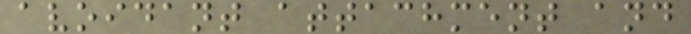avoidant attachment and
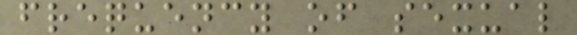frequency of sexual
